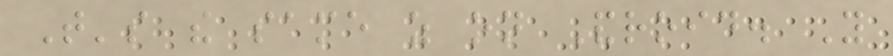That's the same as on Android. You
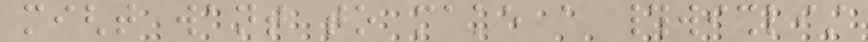might want to make a #wishlist
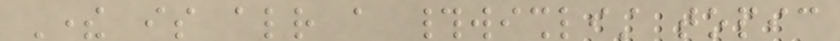There is already a #wishlist topic
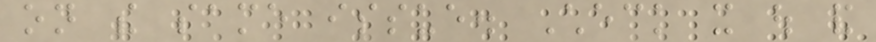on the same issue. Check it out and
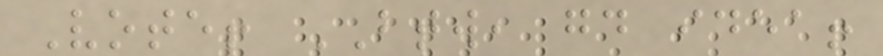Vote! BTW, good idea!
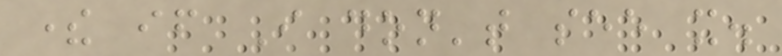there if I don't see it.
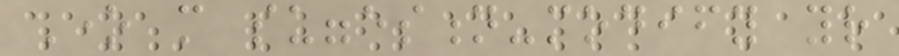One more suggestion-modify your
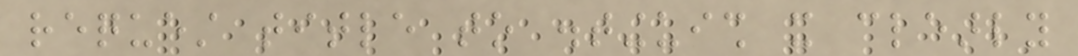request title to distinguish it clearly
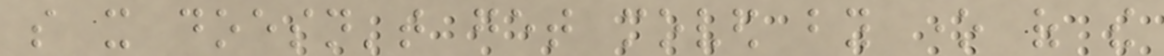so it doesn't get moved by one of the
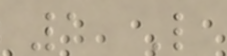1 Like
